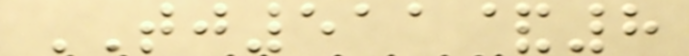TJ511&8
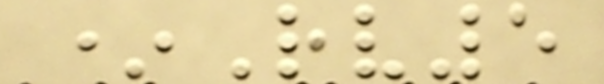*Rv5
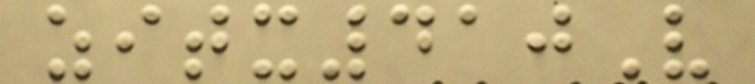zitx410V
